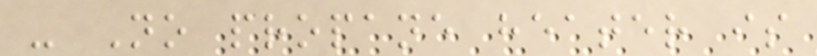- No propane heater is
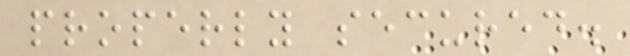properly secured.
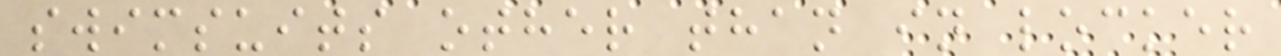swimsuits other than in locker
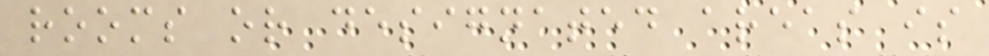rooms or designated areas is
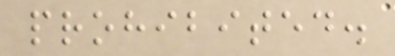prohibited.
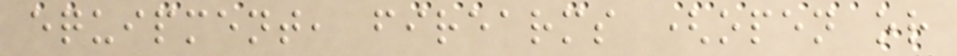equipment, firearms (open or
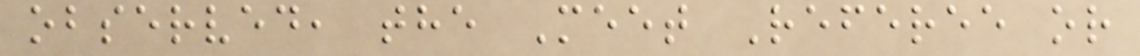observed, the Meet Referee or
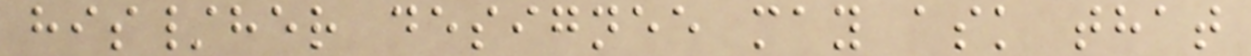his/her designee may ask that
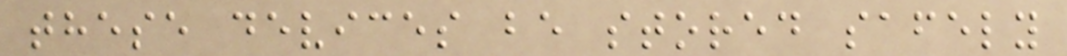these devices be stored safely
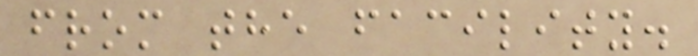from the facility.
